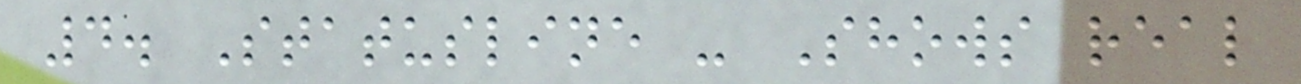4. Statusline - Shows real
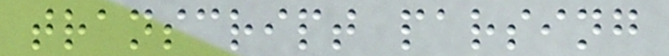transcript parsing
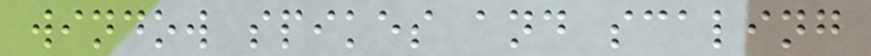window spikes and scaling
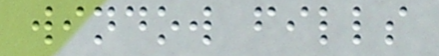window fills
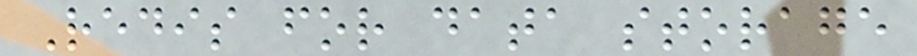Redis for data storage
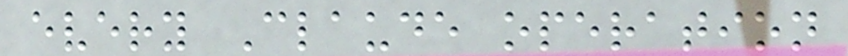every Claude operation
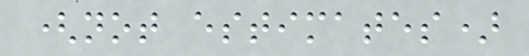(not estimates)
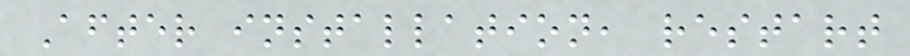After installation, restart
